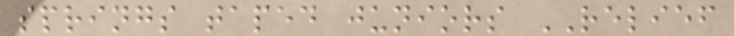springs taped juniors RELIEF
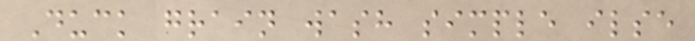Duck grain wash simple ilse
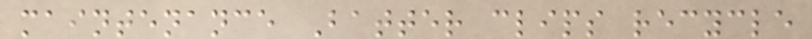maintenance Batter clips recycle
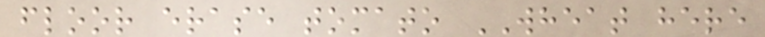floor erase tomato WHEAT here
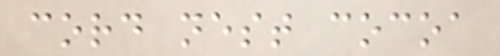cord nest cocoa
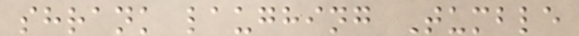shrank laughing Tumble
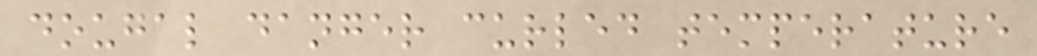dougal danger curled temperature
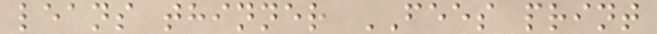leans thinner FEES print
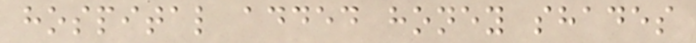hospital added honey shades
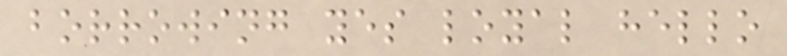borrowing yes loyal hello
